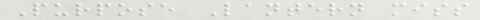Purpose Lantern miss
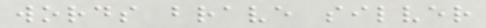words brave silver
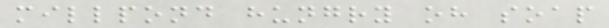millpond hungry oh soap
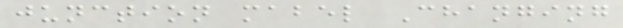junction mabel Changing
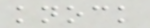knock
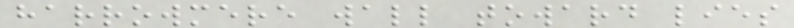harrowmere wall toward lies
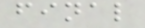final
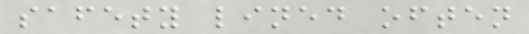safety lined often
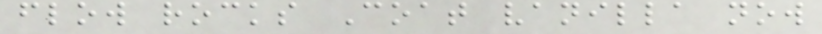flow rocks Coat vanilla now
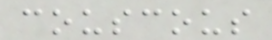couscous
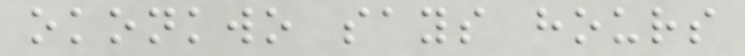okonkwo says hours
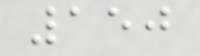150
